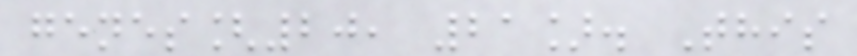genes[20, 21]. This
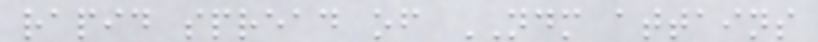rapid spread of NDM attains
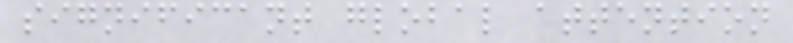significant global attention
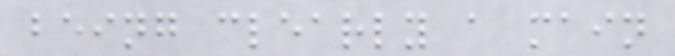being clearly a main
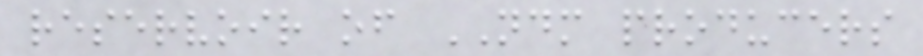reservoir of NDM producers
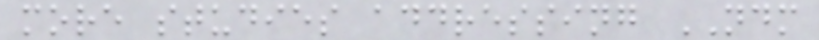more studies addressing NDM
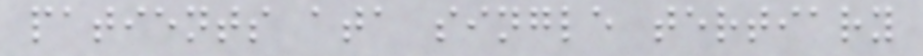patients ata single tertiary
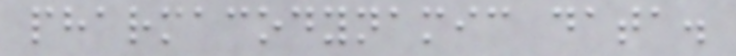pharmacodynamic data.
